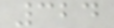324
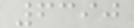6390
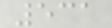531
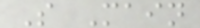S Main
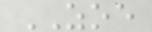ZOE
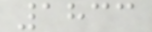1833
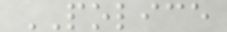POLICE
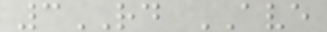3RD AVE
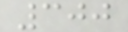300
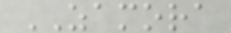ZAMORA
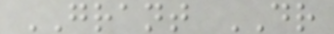GRANT DR
